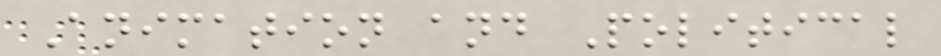Animation and Political
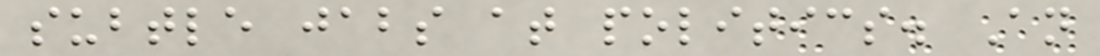subtle jabs at politics. An
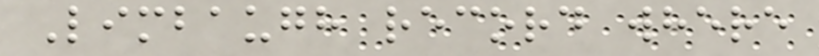Limbaugh record where
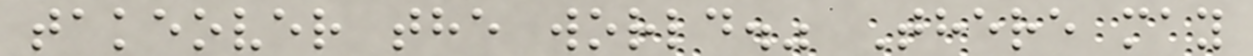takeover the world." There may
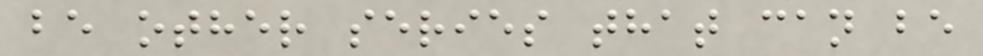be other series that can be
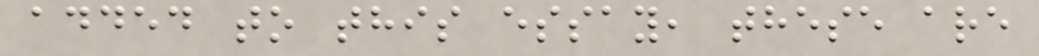added to this essay, these are
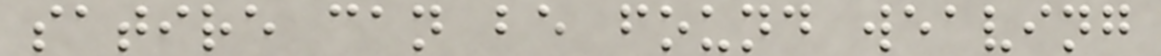satire can be found weaving
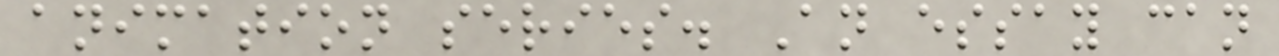animation series. An essay can
